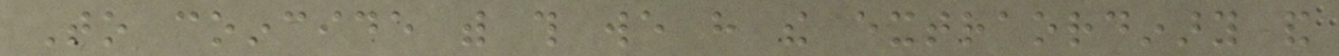To coincide with this we have the extraordinary and
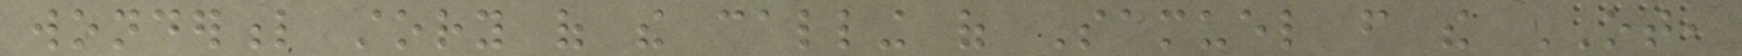wonderful story of the calling of Samuel from the OT,
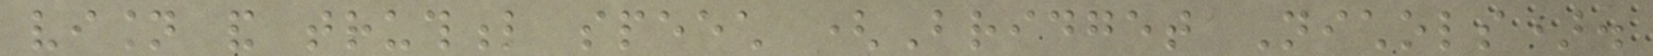vision and truthful speech (Bridget Nichols).
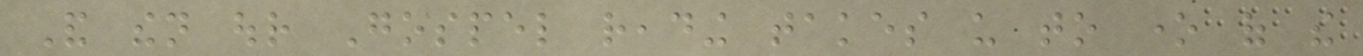And then our Gospel reading takes us to one of the
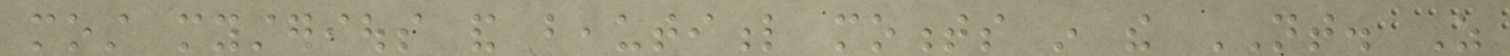most mysterious and beautiful moments in the NT. As
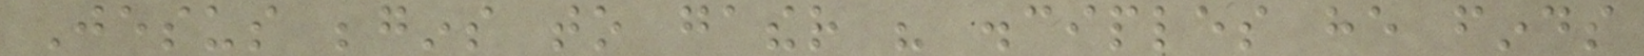Jesus begins to gather his disciples he finds
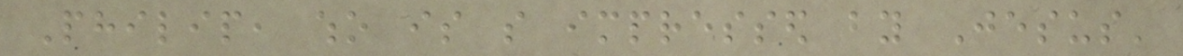Philip, who is so impressed by Jesus'
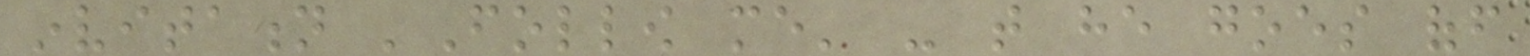invitation 'Follow me' - that he goes off
